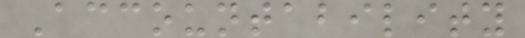Accountability
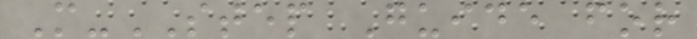M-STEP Guide for
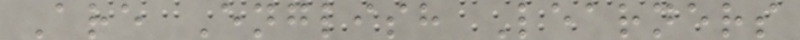Are English Learners
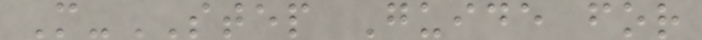M-STEP Guide for
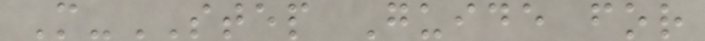M-STEP Guide for
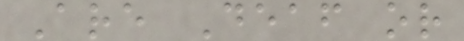Are Deaf or
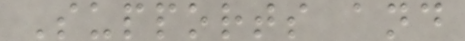Supports and
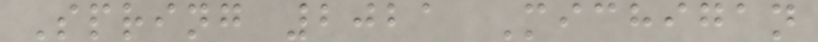Spring 2021 Michigan
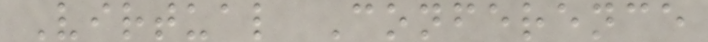Virtual Conference
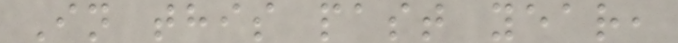In this past year,
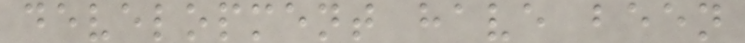development have been
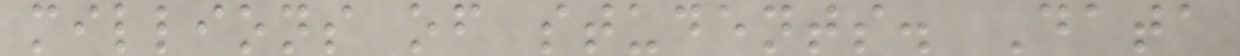millions of students. Data
